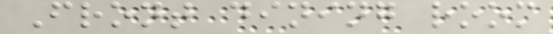Front dining room
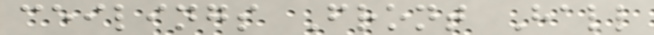ceilings Front Hall
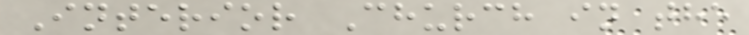Interior Church in the
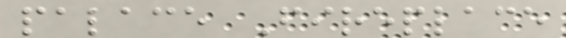palace Fireplace
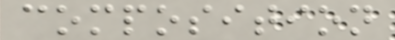composition
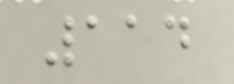114
